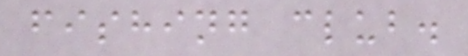fishing club.
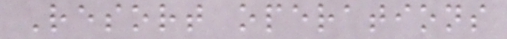Resort operations
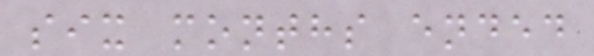six months ended
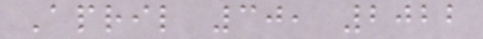April 30, 2022
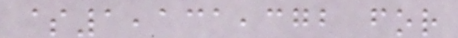$1,131,372 for
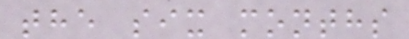the six months
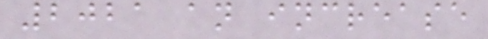2021 an increase
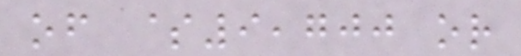of $9,700 or
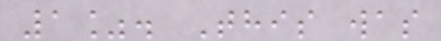1%. This was
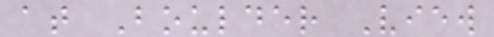at Boulder View
